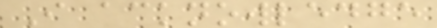I acknowledge
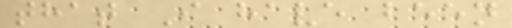that I have been
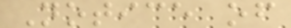Notice of
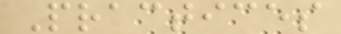Practices
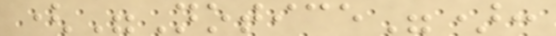("Notice"):
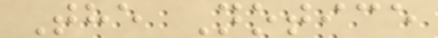The Notice
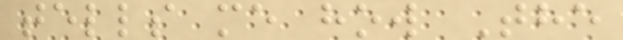tells me how The
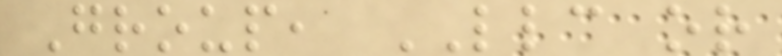Group, LLC or
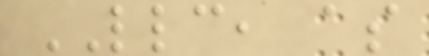LLC, as
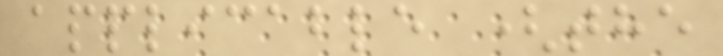applicable (the
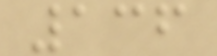136
